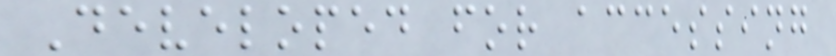Developed for accessing
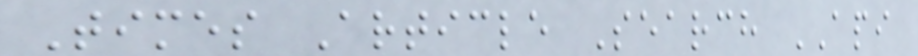Times Article Search API
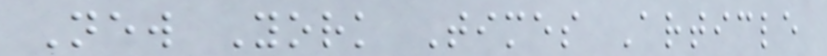New York Times Article
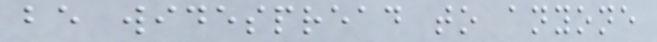be widespread to anyone
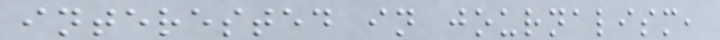interested in journalism,
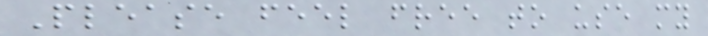Please feel free to use my
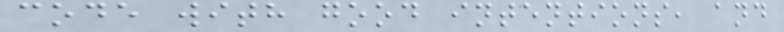code with good intentions, and
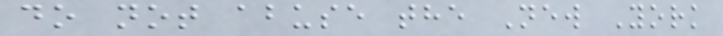do not abuse the New York
